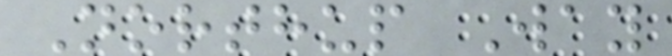Northup Way
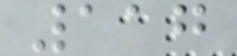117
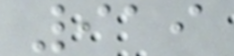919
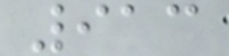913
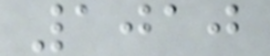1010
